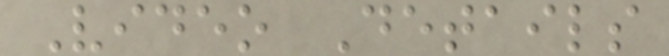Video Details
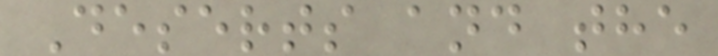Deserts and the
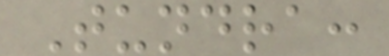Tundra:
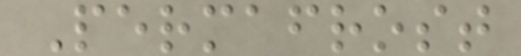Permafrost
